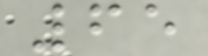65
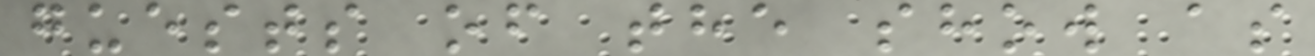guests of the show as
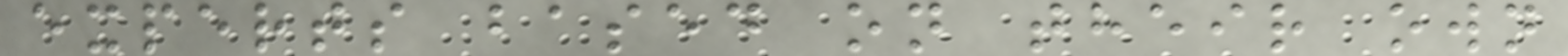experts based on their own
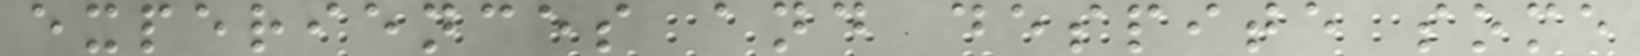experiences and despite some
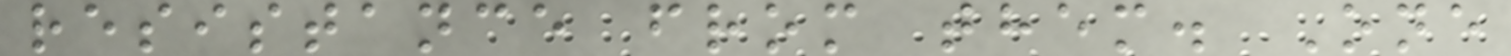resistance from them. One
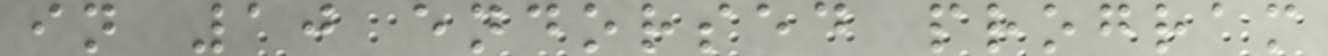in 10 endorsed program
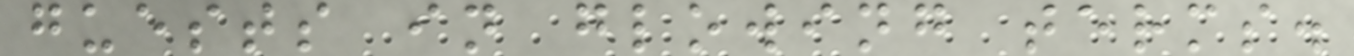guests in glowing terms.
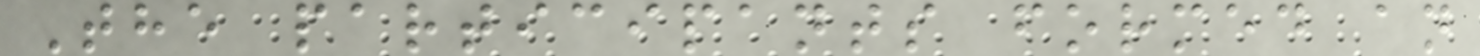The participants formed an
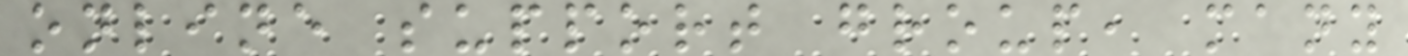online support group, many
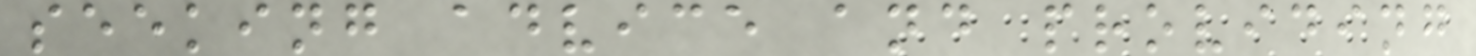seeking advice and providing
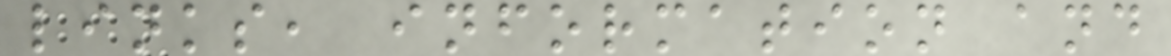links, information and
